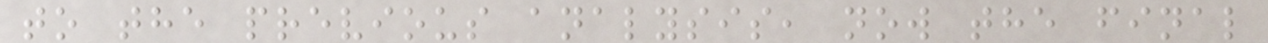to the previous analysis, now the final
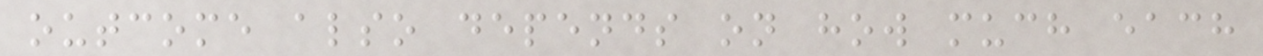outcome also depends on how much each
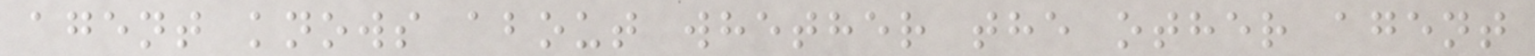agent knows about whether the other agent
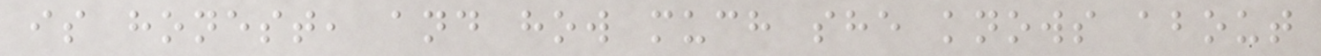is honest, and how much she knows about
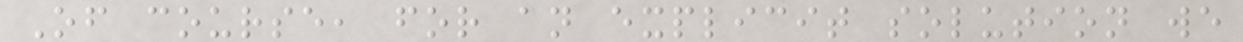Of course, for an explicit solution we
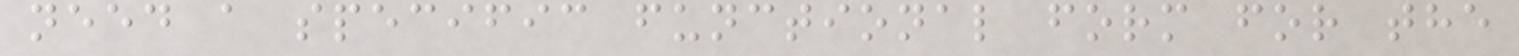need a specific functional form for the
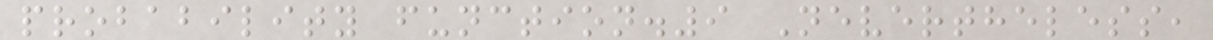probability function.9 Nevertheless,
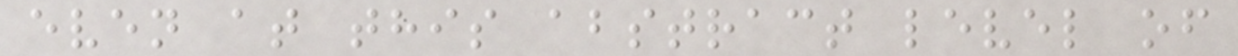even at this abstract level of
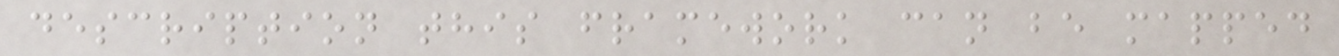description this framework can be mapped
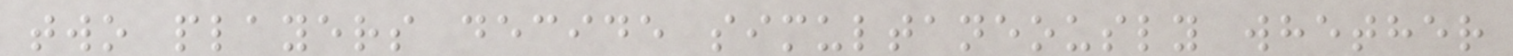two players decide simultaneously whether
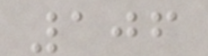106
